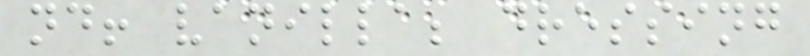nd! vanilla; dressing
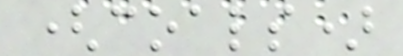(coals)
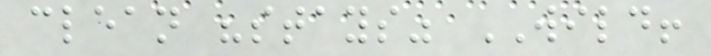clean "stays" WILD!
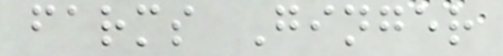farms Ginger
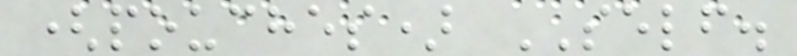(pouches) SELF.
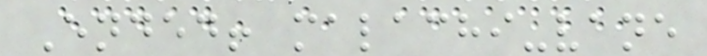Ended! malachi-vane
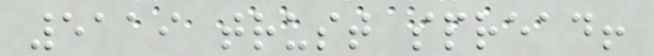5119 trust spread!
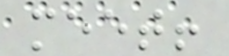meet!
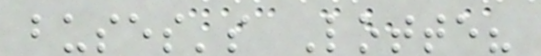buses's Lotte?
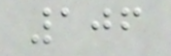106
